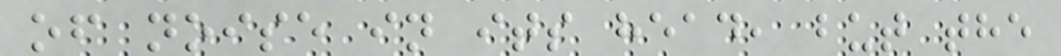of noise in its head, but the
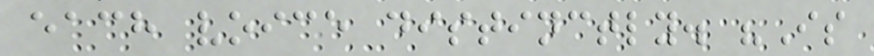each voice distinctly. "Is
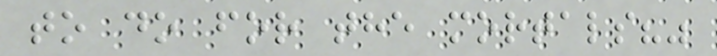to do for the mortals?"
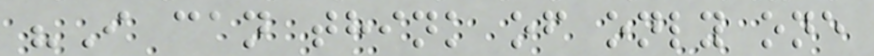"I can think of only one
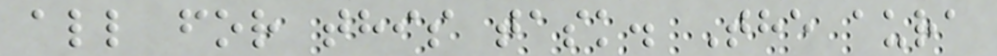all for this task. The aura
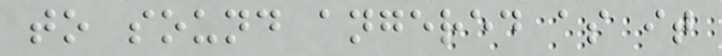to sound angered as it
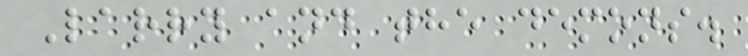Larry and the demons.
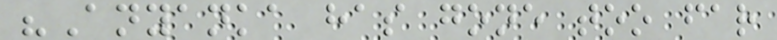"Anyanka has gone too far
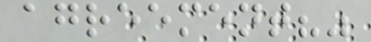agreement?"
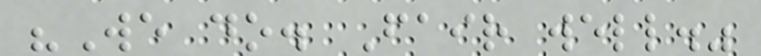"We do. Fair well."
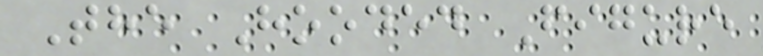The Hooded Figure
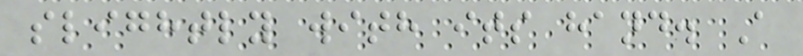slightly with its hand. A
